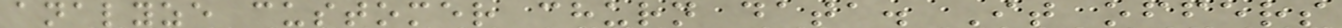analyze customer churn data. It offers
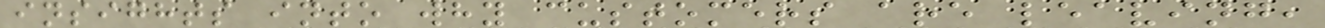insights into why customers are leaving,
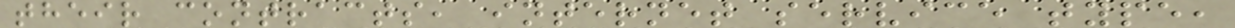their contracts, internet service type,
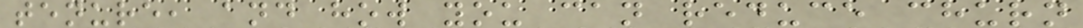tenure, and how you can reduce churn
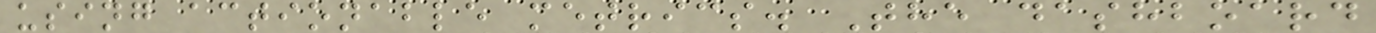using actionable metrics. The dashboard
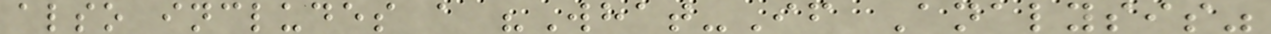also includes a "What-If Analysis"
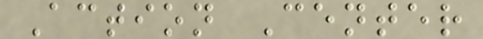Action Center
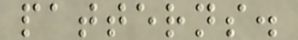patterns.
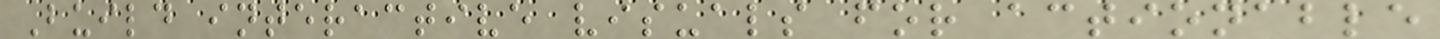Build interactive visuals for actionable
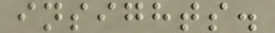insights.
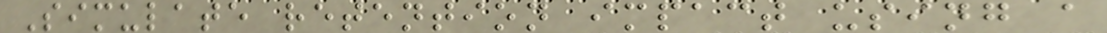Simulate retention impact using a
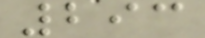293
